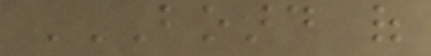BOARD OF
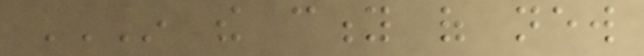IN THE CITY OF NEW
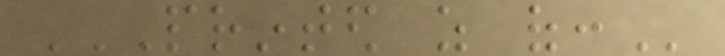PRINTED AS OF:
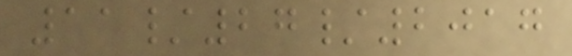11/27/2017
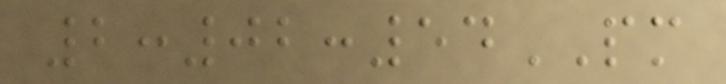2:02:54PM
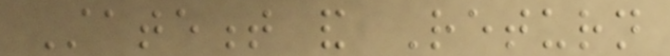Statement and Return
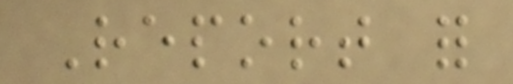Report for
